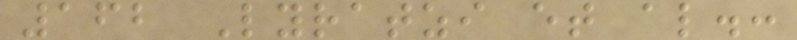162 Lyratzi et al.:
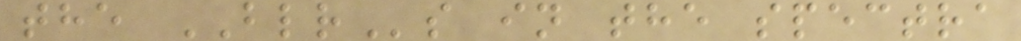the BLRs in the spectra
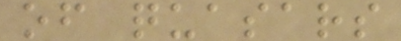of quasars
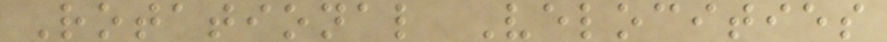Rotational Velocities
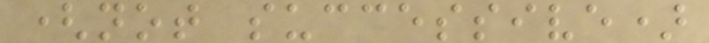(not successive)
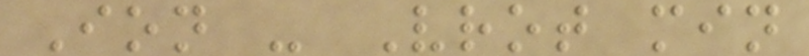Ion - Vrot min
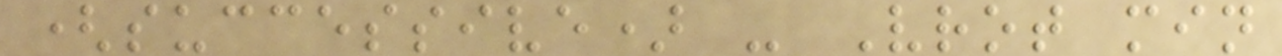(successive) - Vrot min
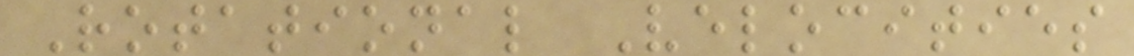Rotational Velocities
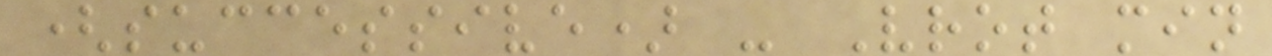(successive) - Vrot min
